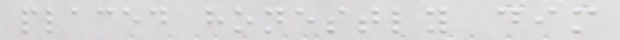placed honestly dim
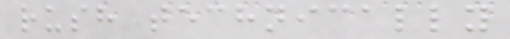rush technically
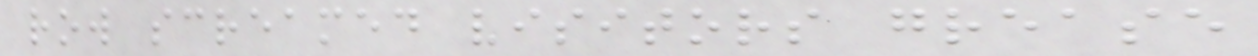row screamed visitors grease
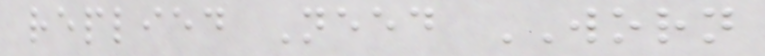replied Need WORN
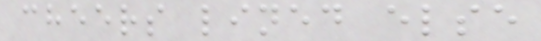cheers lined else
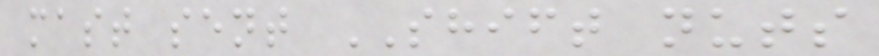mast sent SHIFT nuts
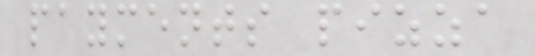payments pizza
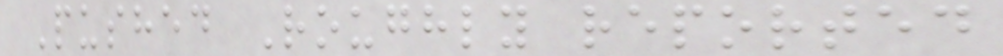Pushed Roughly reported
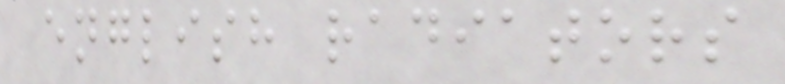english radiators
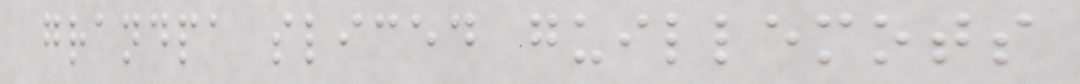grandpa sliced guillemots
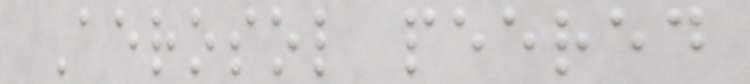Aerosol peered
